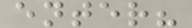enter?
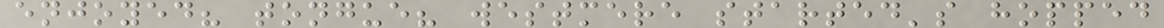enjoyed? tongue? westmere started's hopped
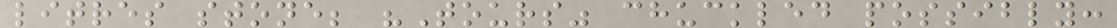litres stone; "Tours" chuckled possibly:
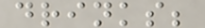drinks;
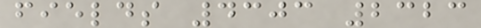fields 4303 2323
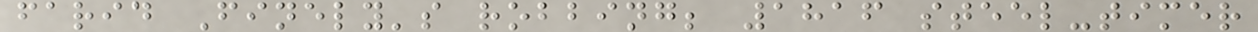farid Finely's robbing; 1816 steel-timer
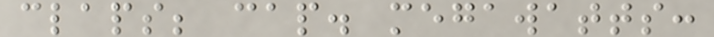claps; cap. megawatts:
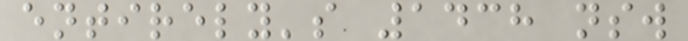entirely's 1438 nsw
